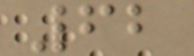62
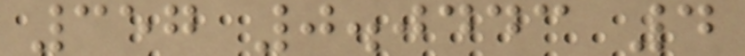357 0.0443 4
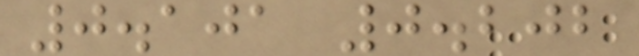0.101 0.202
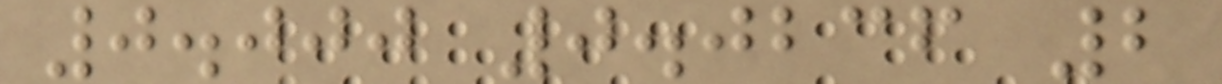0.000 0.0236 2
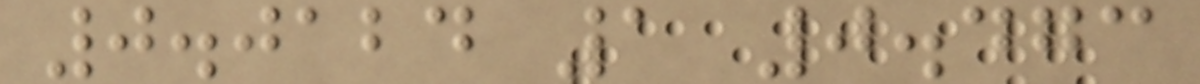0.0124 1 0.473
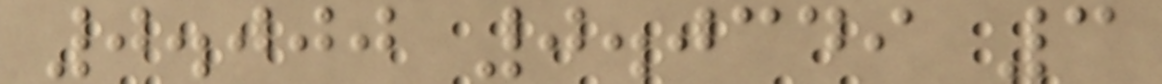0.000 0.0349 3
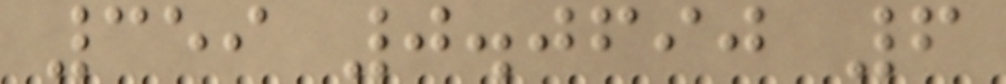359 0.0690 6
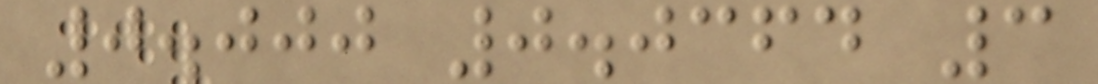0.000 0.0364 3
